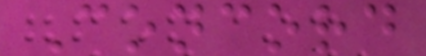Concord
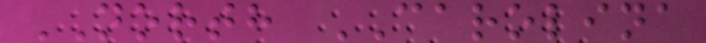NORTH CAROLINA
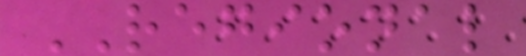REGIONAL
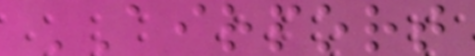AIRPORT
